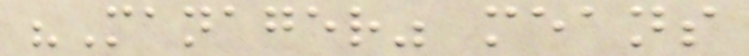"Manager" means
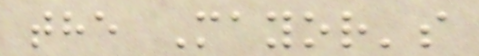the Mayor's
